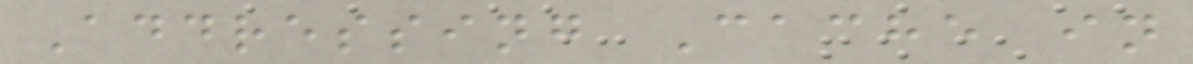Addressing Cache in
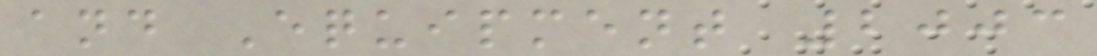and Equipment 2003
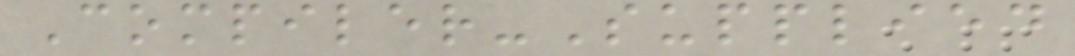Compiler-Supplied
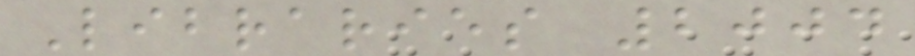Libraries 2004
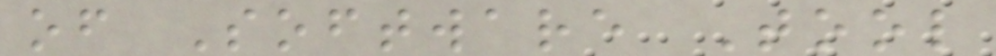of Software Tool
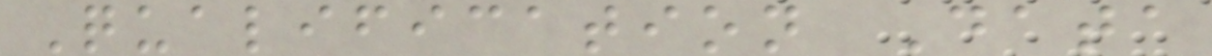Qualification Data
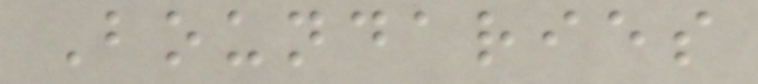Boundaries
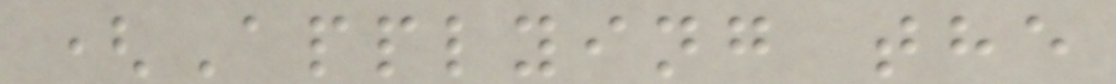(Applying the
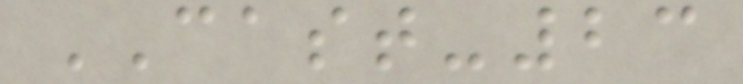CAST-23
